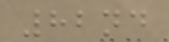82nd
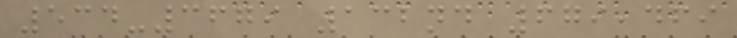534-3679 132nd 679,469
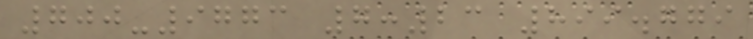700-9773 7:23 899.779
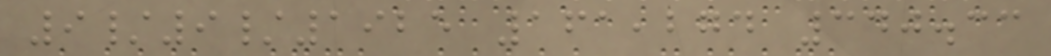9/9/1925 161,274 340.33
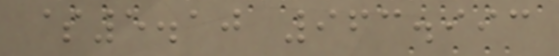$5.10 963.993
